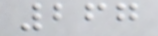267
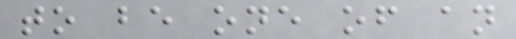to be one of an
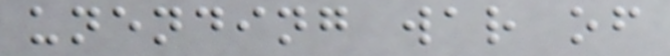unending war of
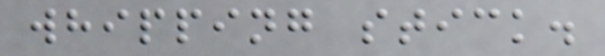whipping stick.
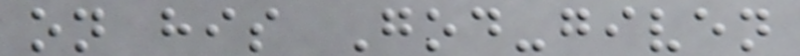on his God-given
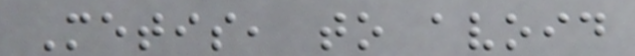Metis, to avoid
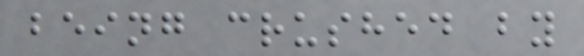being crushed by
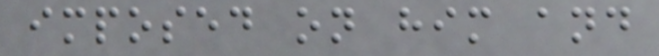imposed on him and
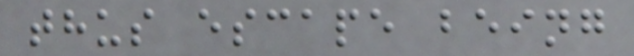thus escape being
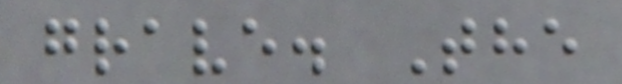grave. The
